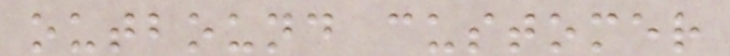outbound customer
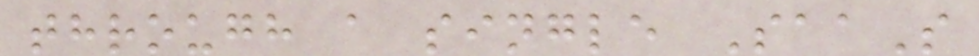through a single SaaS
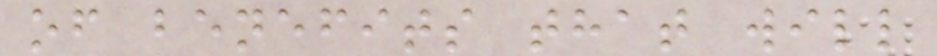of benefits that will
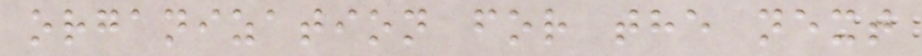organization for the next
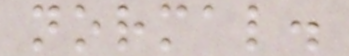normal.
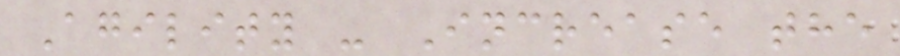Agility - Increase the
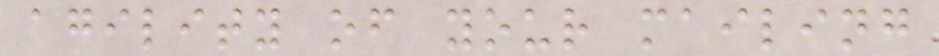agility of your mailing
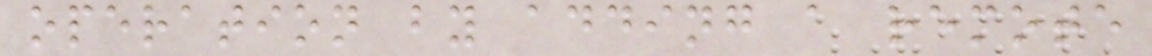operation by adding a remote
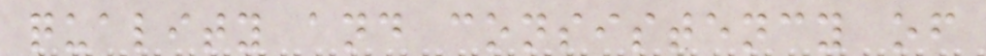quality and consistency of
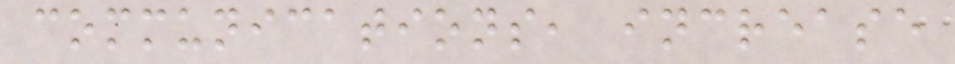communications, increase
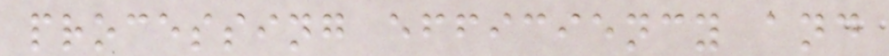processing efficiency and
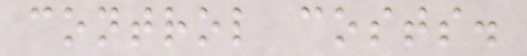control costs.
